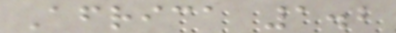Africa 1.2
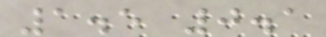1.5 0.1
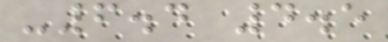-6.4 4.5
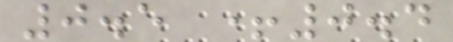0.5 +0.4
